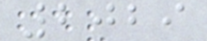2029
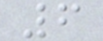6
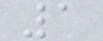1
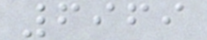6969
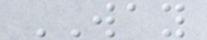WAY
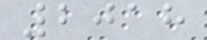2018
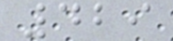429
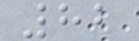82
